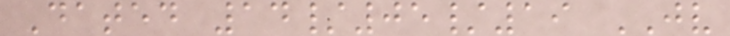Dated 14/05/19 JV
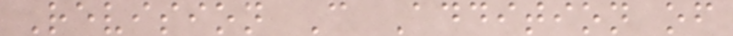Revision C Addition of
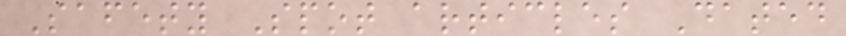Safety Spot articles Dated
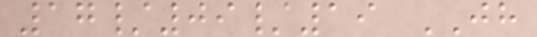17/09/19 JH
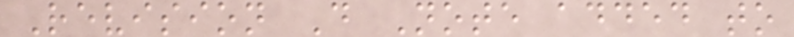Revision D Note added to
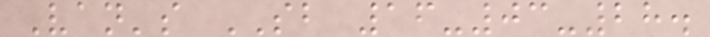Van's SB 16-03-28.
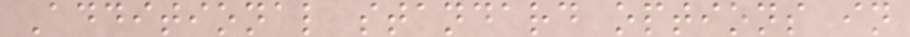Additional standard options in
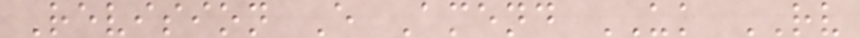Revision E Amend UK RV
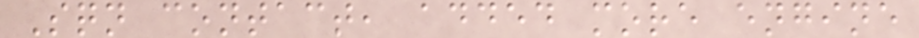Sqn contact, added more engine
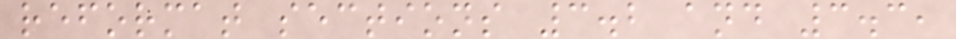reformat sections 3.2 and 3.3,
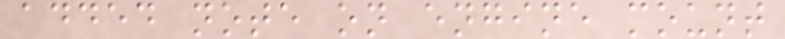added note on engine mount
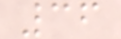36
